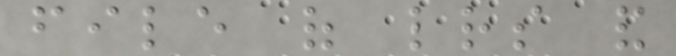file of letters and
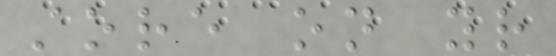store on your
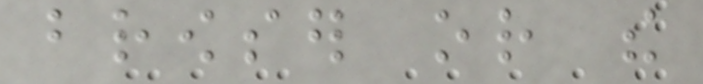browser or the
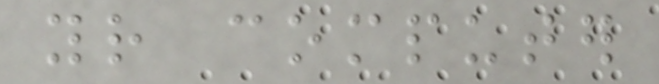your computer
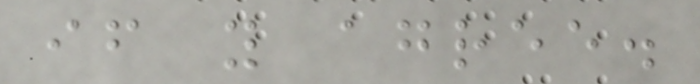if you agree.
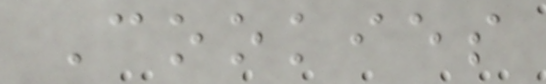Cookies
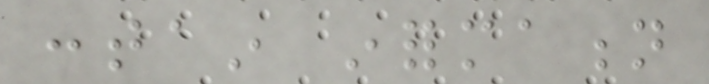contain information
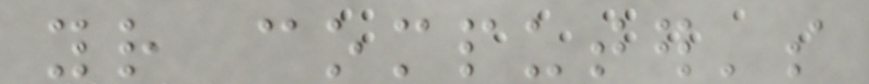your computer's
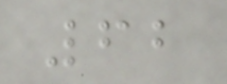62
